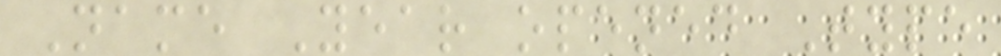Name Year opened Type
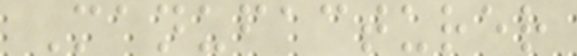Manufacturer
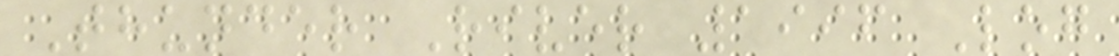Thunder River 1996 Log
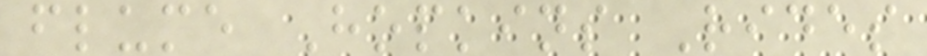flume Hopkins Rides
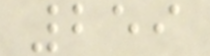259
